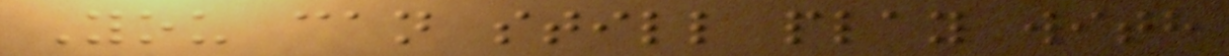You can still play with
